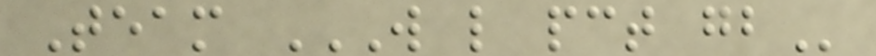Team W L PCT GB
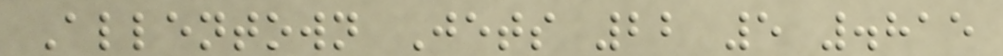Allentown Jets 22 5 .815
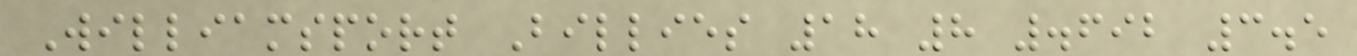Williamsport Billies 18 8 .692 3.5
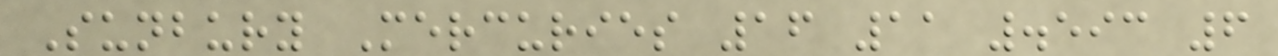Sunbury Mercuries 16 11 .593 6
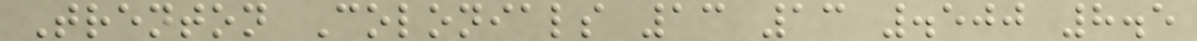Trenton Colonials 13 13 .500 8.5
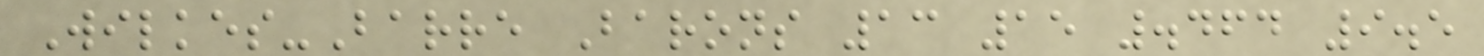Wilkes-Barre Barons 13 15 .464 9.5
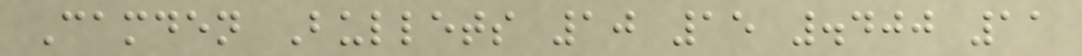Camden Bullets 10 15 .400 11
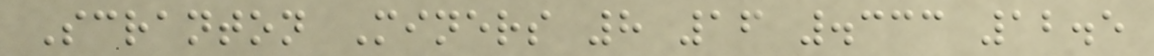Scranton Miners 8 16 .333 12.5
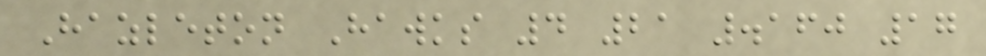Hazleton Hawks 4 21 .160 17
